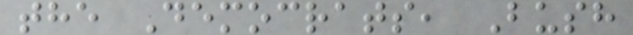the Democrats, Bush
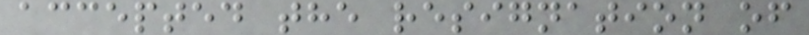accepted the resignation of
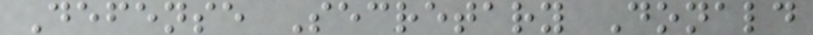Defense Secretary Donald
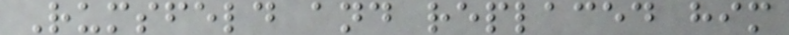Rumsfeld and replaced him
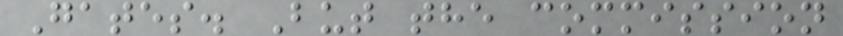Gates. But the commission
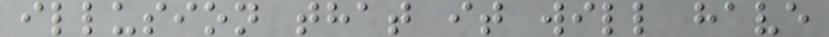illusion that it will have
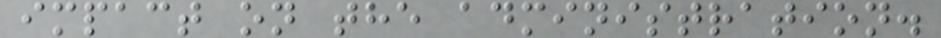impact on the administration.
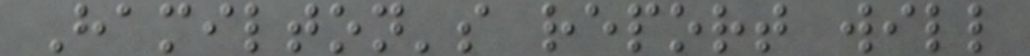Hamilton's report will
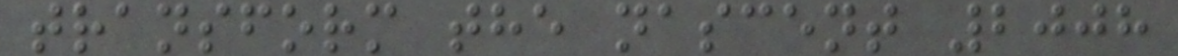transform the nascent 2008
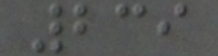239
